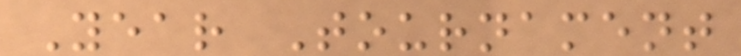Year Tournament
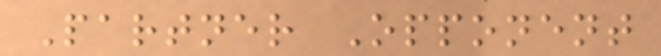Partner Opponent
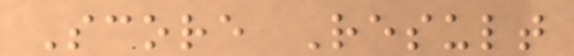Score Result
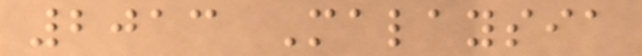2013 Malaysia
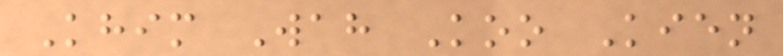Khim Wah Koo Kien
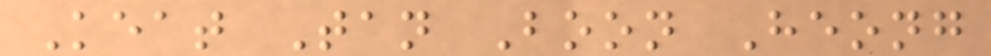Keat Tan Boon Heong
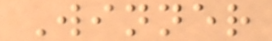Winner
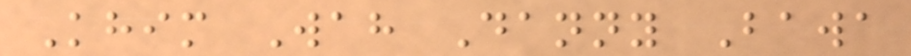Khim Wah Danny Bawa
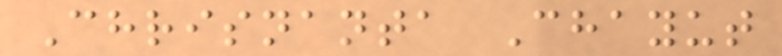Chrisnanta Chayut
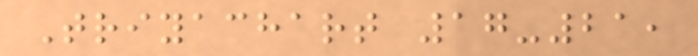Triyachart 17-21,
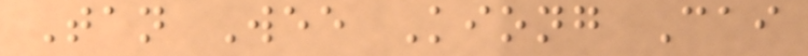Tan Wee Kiong Cai
